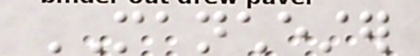MANCHESTER
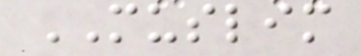MUSLIM
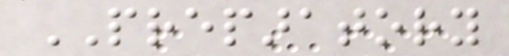PREPARATORY
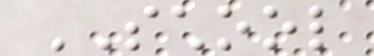SCHOOL
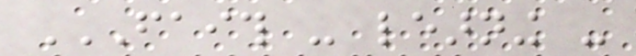FAITH - LEARNING -
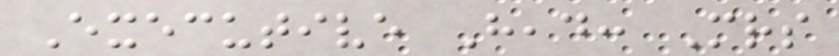Executive Head: Mrs
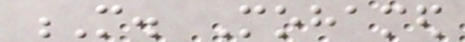M. Mohamed
